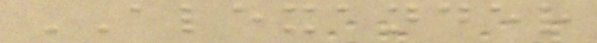ALEXANDER
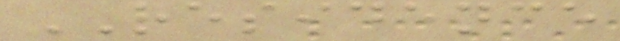RESIDENCE
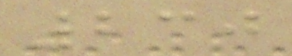230
